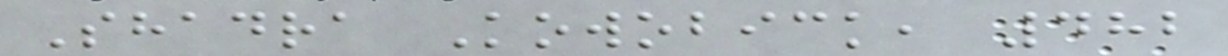Shadra Kowobick, 482
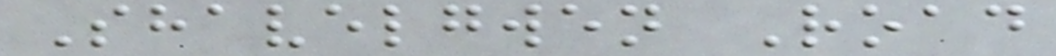Shavelgwen Road
